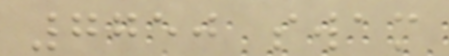7750 swam
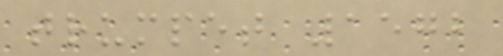trumpet 1572
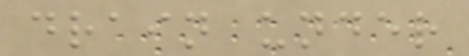drain under
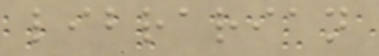librarian
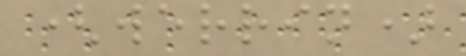(werrin)
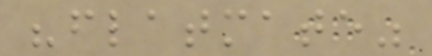"flatmate"
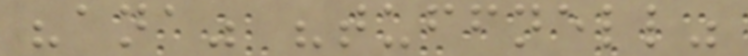"ana" "tuffnell"
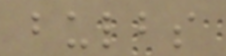bulbs
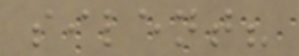silent?
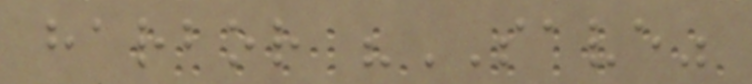harbor "SAVE"
